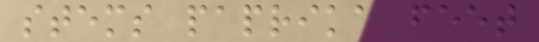stems paprika feet
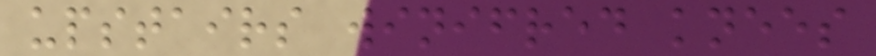upstairs winifred knees
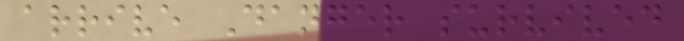arrive Danger survived
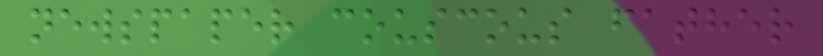newspaper couscous father
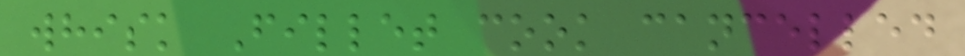whisk Fillet cook cancelled
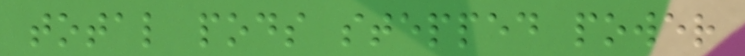total pods stepped power
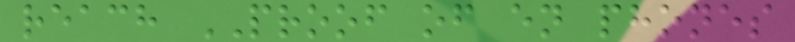reach PROOF of en phones
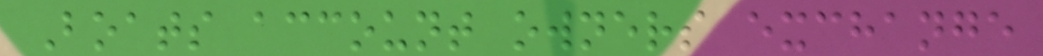Boats account owners exchange
